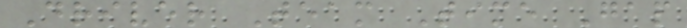Driver Team Time Gap
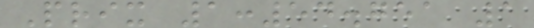Prix 1:54.751 1
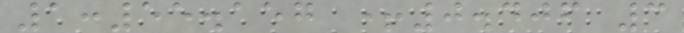1:55.157 +0.406 3
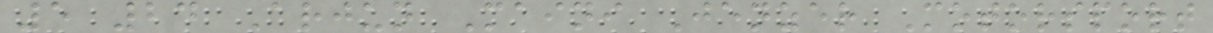5 24 Arjun Maini Jenzer Motorsport
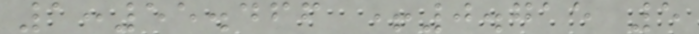1:55.466 +0.715 5
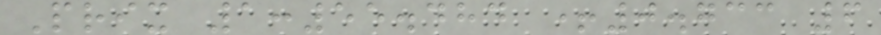Prix 1:55.484 +0.733 6
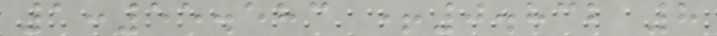1:55.583 +0.832 8
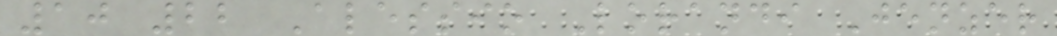10 22 Alessio Lorandi Jenzer
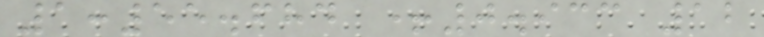1:55.684 +0.933 12
